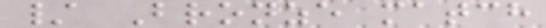/ Bronze match
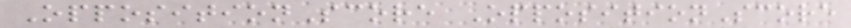OppositionScore OppositionScore
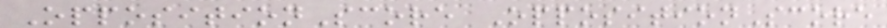OppositionScore OppositionScore
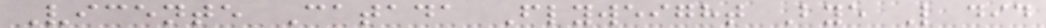Vicente Catada Flyweight Bye L did
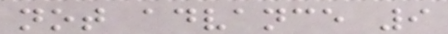not advance 9
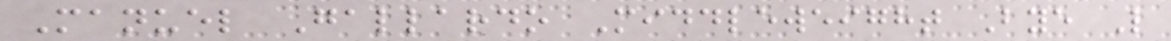Manuel Gallardo Middleweight Bye L
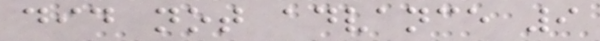did not advance 9
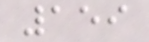159
